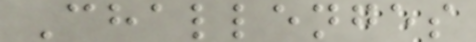Challenges
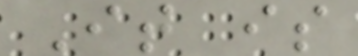It is
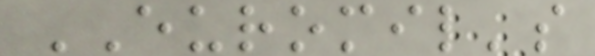EUROMIL's
